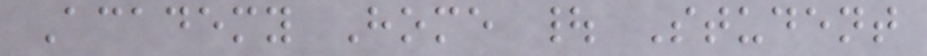Academy Home | Student
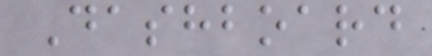Dashboard
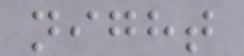night
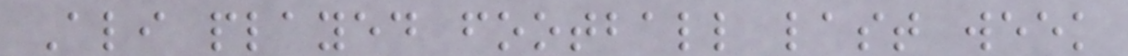Ali played football last week
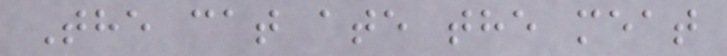The cat ate the meat
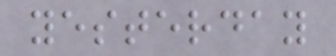yesterday
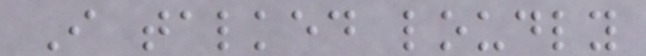I talked loudly
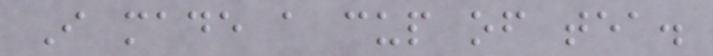I made a cup of tea.
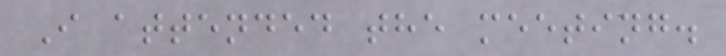I attended the meeting.
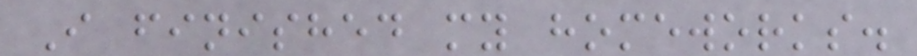I finished my homeworks.
